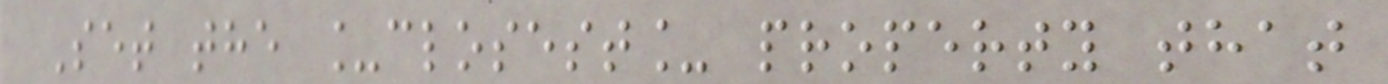Set the _closest_ property that
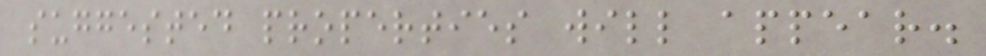suggested properties will appear.
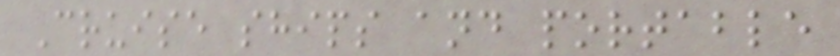Cruise ships and portable
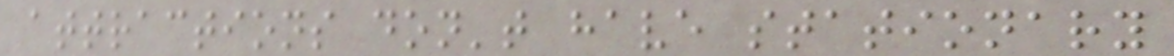attractions don't have stationary
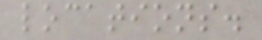locations.
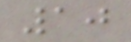10
